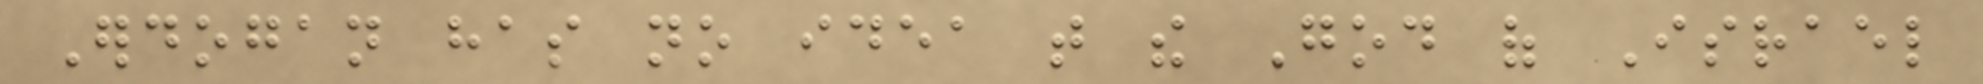Erdogan has no idea that the God of Israel
